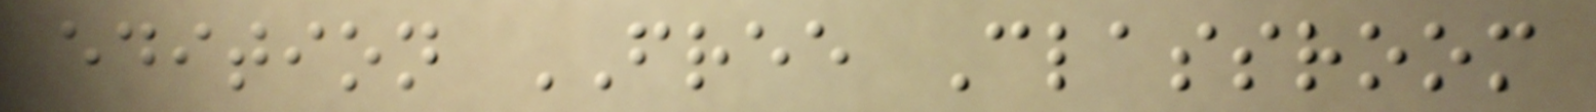edition FREE Classroom
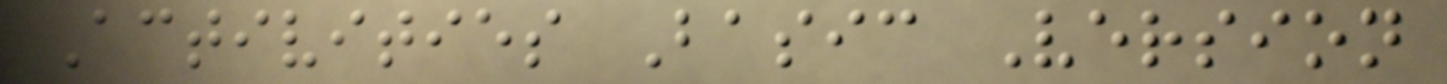Activities Basic Version
